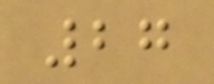27
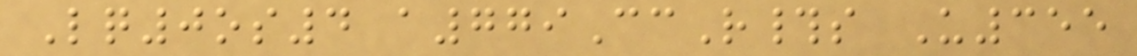Lq0os4 a779CcR#s U355
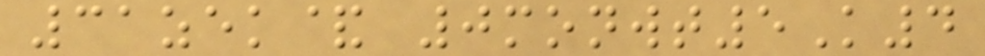31zek& 0monwt5K4
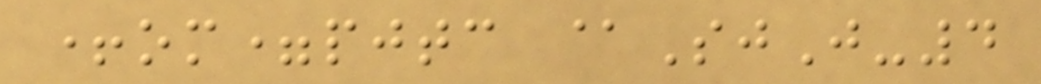+om=pjtc @SjJ-4
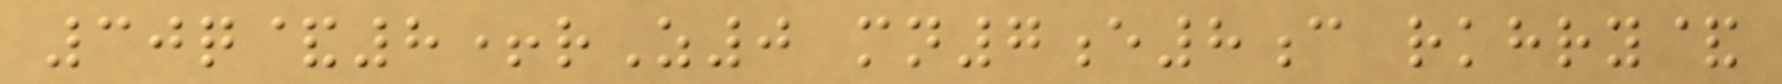30q&8+rZ0 mn7e8c rkhry&
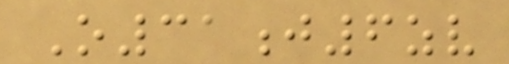O31j6zv
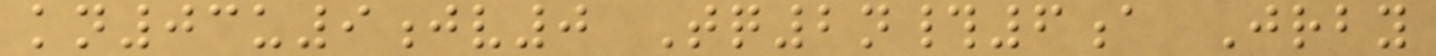kn03u9jv0 Tq2n#6a Jrby
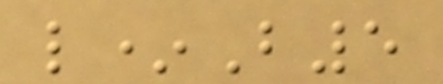l*B5
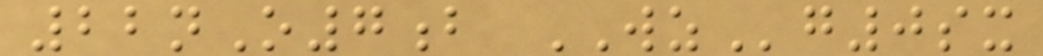22nO7b WZg0sx
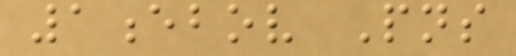1ebov Pns
